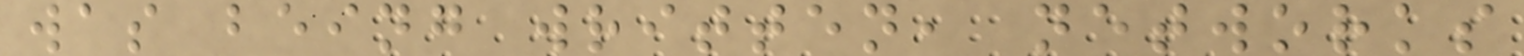was being written, networks
